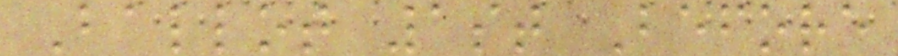Ballot 1st Before
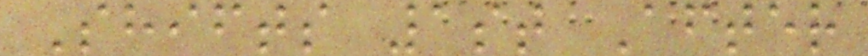Shifts 1st After
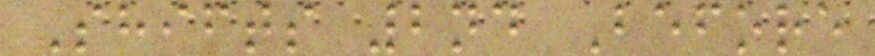Shifts 2nd Before
